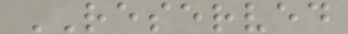RESERVED
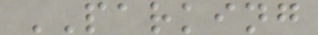PARKING
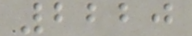2220
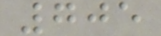705
